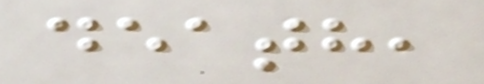death,
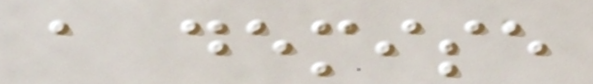a demise
